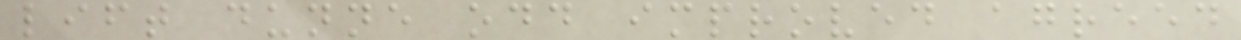lift dunne odd improved agreed
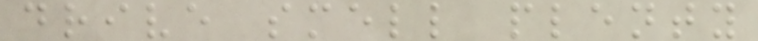drive smell plenty
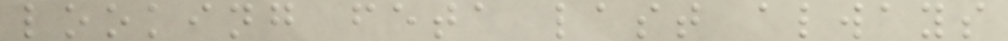looking feta last always
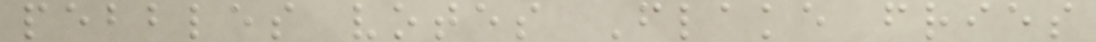pebbles votes Flake fries
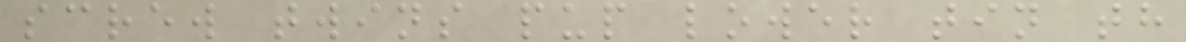screw twins pup lower tin th
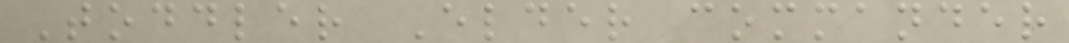Toddler Elder commander
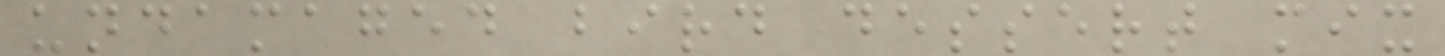undamaged bird dessert mix
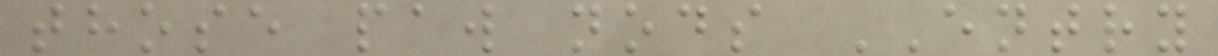those paw nods ENTRY
